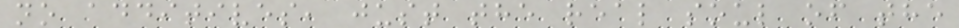no additives, just the real soul of the
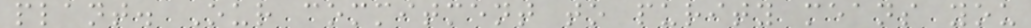plant. Our commitment to purity means you
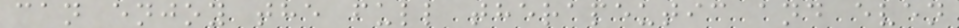can enjoy the full therapeutic and even
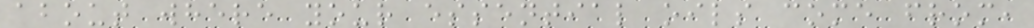about where your essential oils come from,
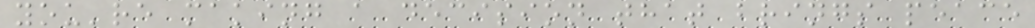you're making a decision that brings peace
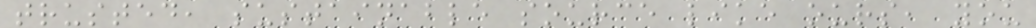trusted, sustainable source like ours, you
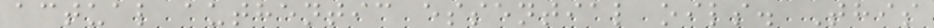actual authentic essential oils. This
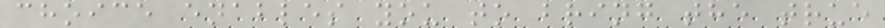choice enables you to bring the true
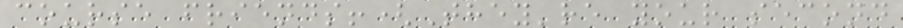course friends!(They're your second
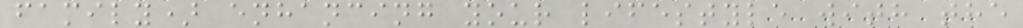family) enhancing your lifestyle with the
